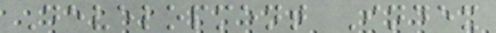Development Index
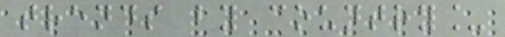trends by country_
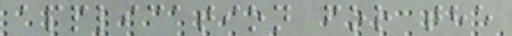application for the
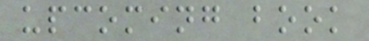upcoming book
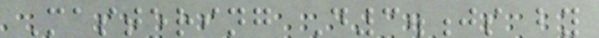Mastering D3.js by
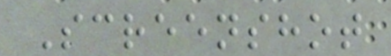Screenshot
